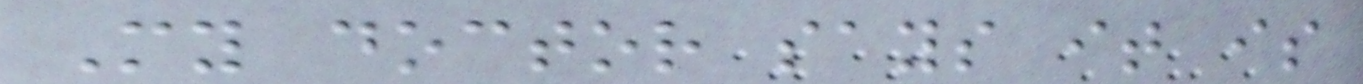My doctor says it is
